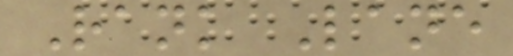Rank Lane
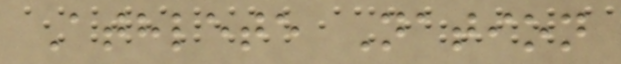Athlete Nation
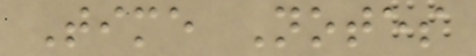Time Notes
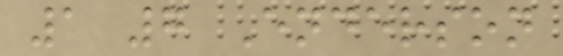1 7 Enderson
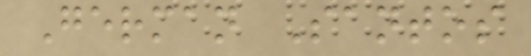German Santos
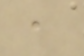,
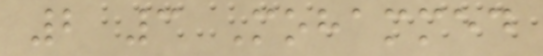2 3 Mohammed
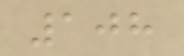108
